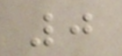0
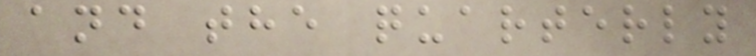and the quarterly
